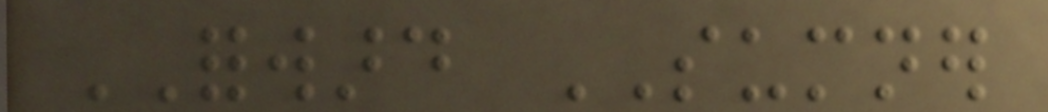FORWARD SUMNER
